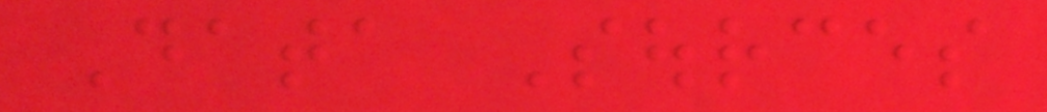Data Sources
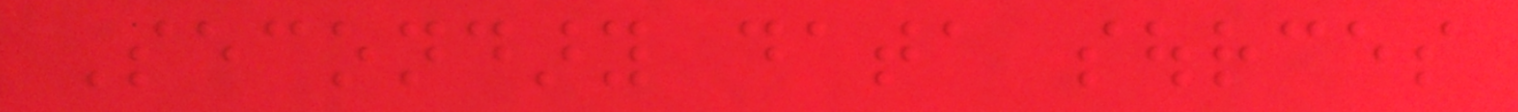Secondary data sources
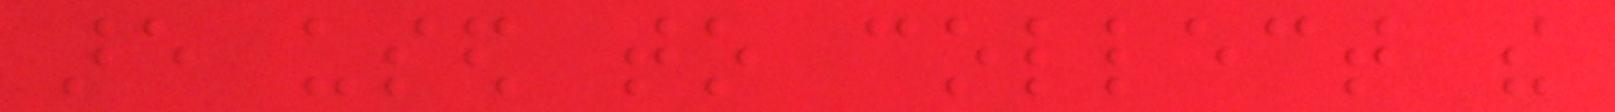are used to collect the
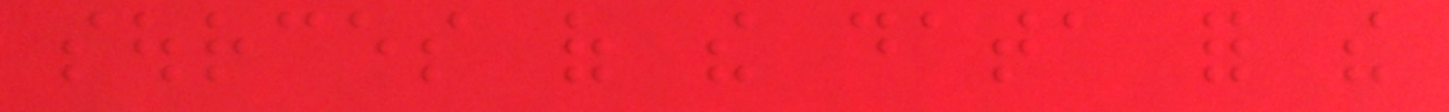sources of the data for the
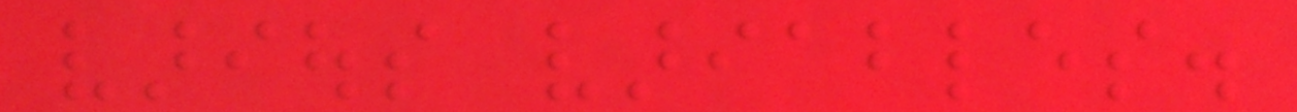various variables.
